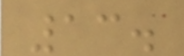13.
